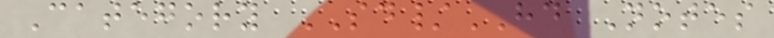Category SD/HD Notes
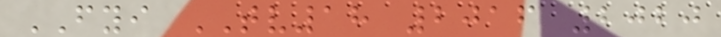FYI TV18 2016 2020
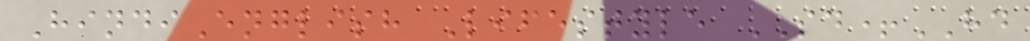HindiEnglish Lifestyle SD+HD
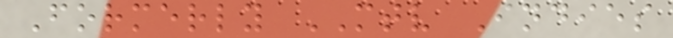Formerly MTV Indies
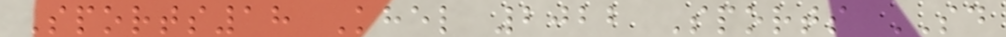Sports18 Khel 2022 Sports SD
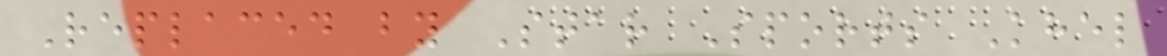Replaced by Star Sports Khel
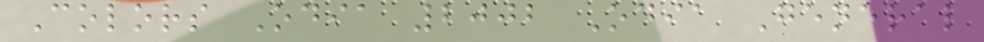Colors Odia 2002 Odia General
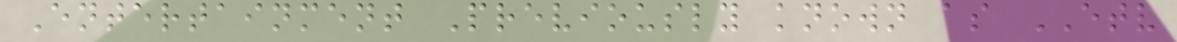Entertainment Previously known as ETV
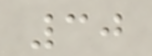30
